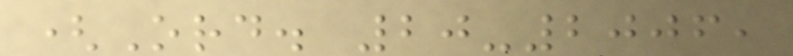(Ord. 20-2006,
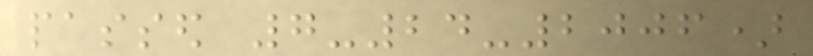passed 7-24-2006)
